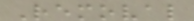Removal
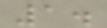1.
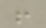!
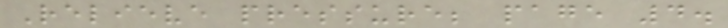Relieve pressure; page 4.
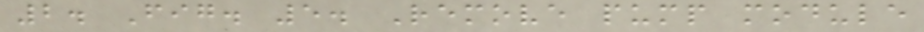2. Fig. 5. Remove pump module
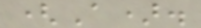(A).
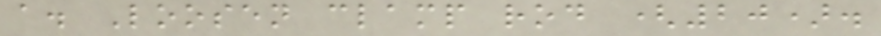a. Loosen clamp rod (20).
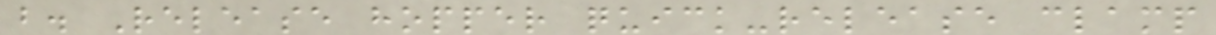b. Release hopper quick-release clamp
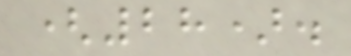(28).
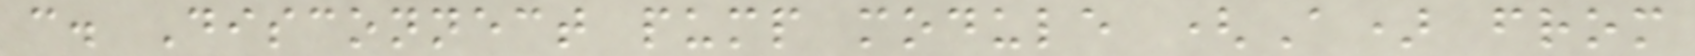c. Disconnect pump module (A) from
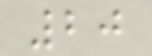20
